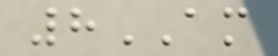8AM
